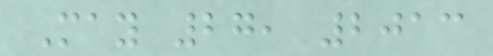May 27, 2013
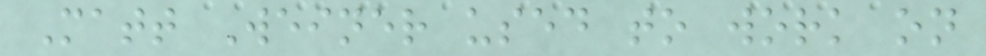Matt Weiner used to work on
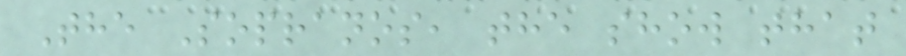The Sopranos, the show that
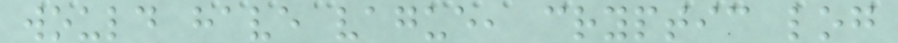would have vague, cryptic log
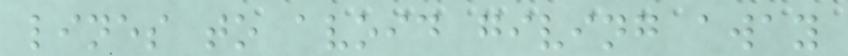lines to avoid giving away
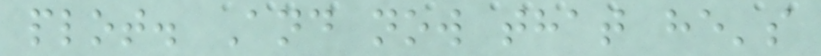plot. And now that he's
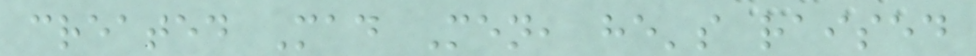created Mad Men, he's raised
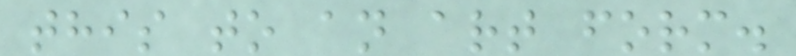this to an art form.
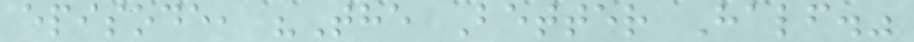episode, "The Better Half."
